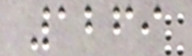1269
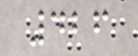426
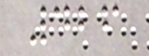426
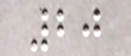20
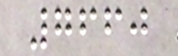7660
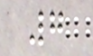7
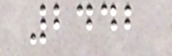2442
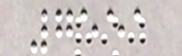7551
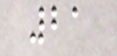21
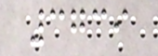3739
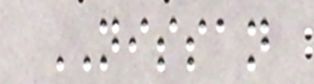NISSAN
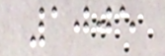1005
